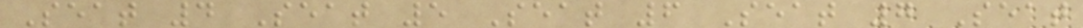Seat 4 Seat 5 Seat 6 Seat 7 Seat
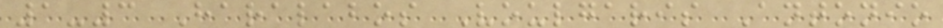1-3 Haralabos Voulgaris Antonio
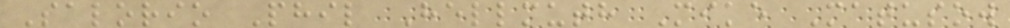Salorio Phil Hellmuth Mike Matusow
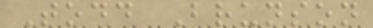Todd Brunson
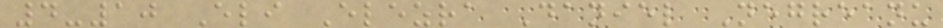4-10 Eli Elezra Daniel Negreanu
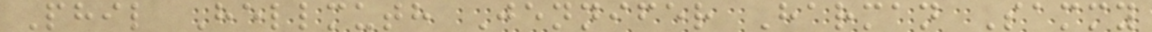Phil Hellmuth Jennifer Harman Sammy
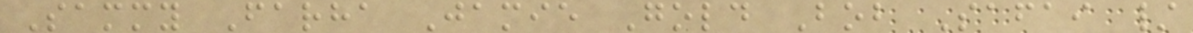Sammy Farha Jamie Gold Bob Safai /
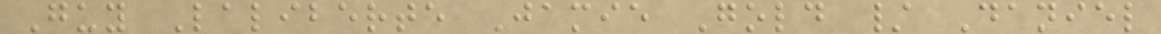Guy Laliberte Jamie Gold / Daniel
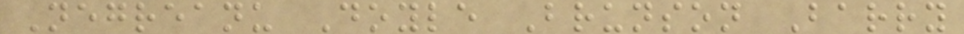Negreanu Doyle Brunson Barry
